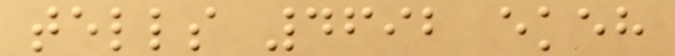tells 4692 ekeh
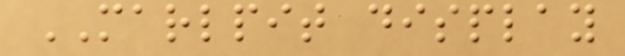MARLPIT display
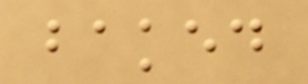baked
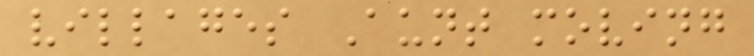villages Aunt moving
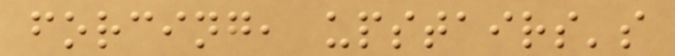forcing, upstairs's
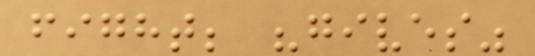fight; "gives"
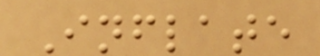Inflate
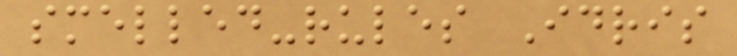smelled-rules Idris
